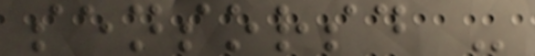sensorsd -
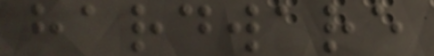hardware
